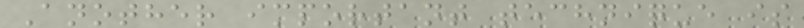Another important technique is
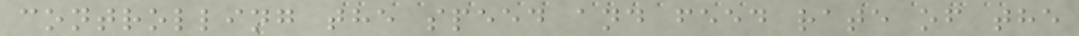controlling the speed and feed rate of the
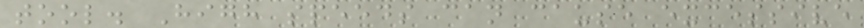tool. High speeds can cause excessive
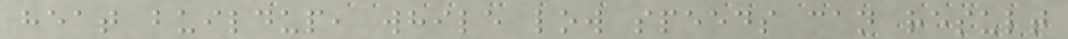heat buildup, while low speeds can result
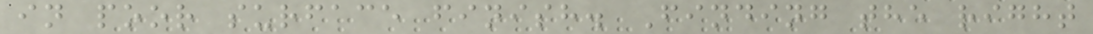in poor surface finish. Finding the right
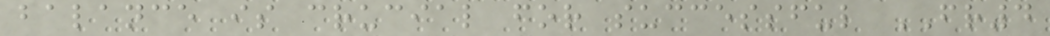balance is crucial for successful FR4
